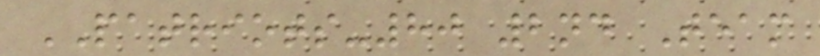PATRIOTS-80 2nd Team
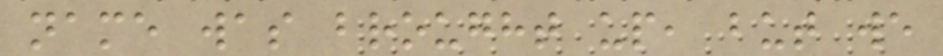name was brought up, but we
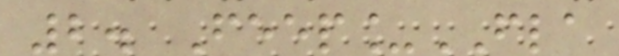2. Feep_FLA
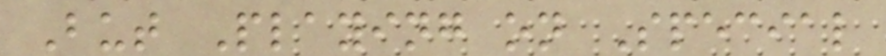But Playing on Special
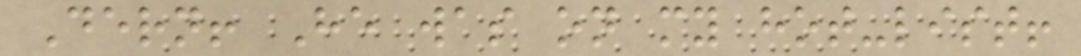Dern! He was on my hot-list!
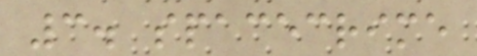3. spacecrime
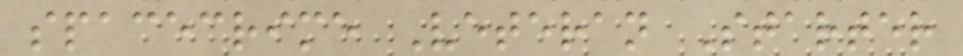spacecrime Veteran Starter
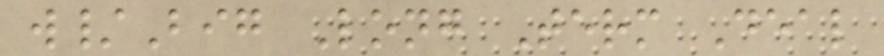w/Big Long Term Deal
